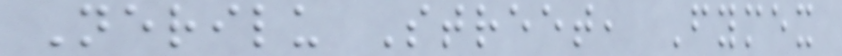Nerilu Street, Fymex
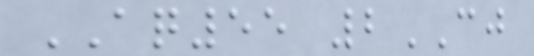AQ55 2CJ
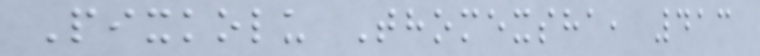Pixkolu Thomexsha, 413
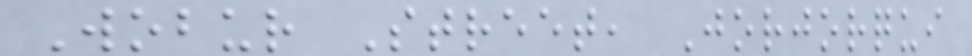Wobur Street, Jorjorqui
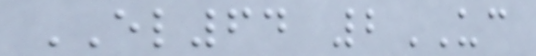EL64 2UC
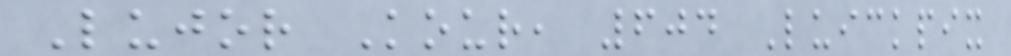Lujor Kour, 604 Luickpix
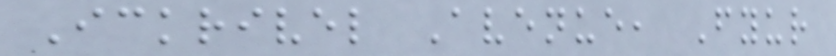Ickrivel Avenue, Fyur
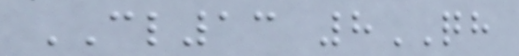CL13 8QH
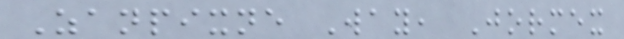Zanpixne Way, Jormex
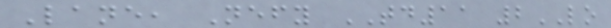Lane, Nefy TD11 2LO
